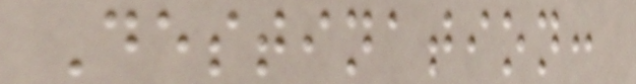Destination:
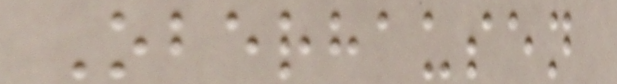Oberhausen
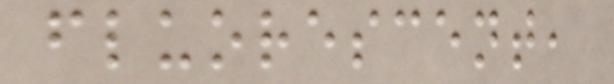fluorescent,
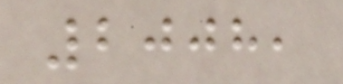2008,
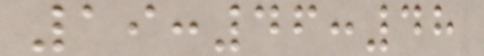19:46:48
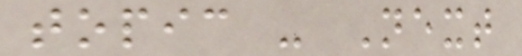topic - Next
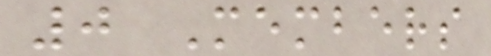0 Members
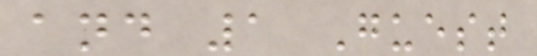and 1 Guest
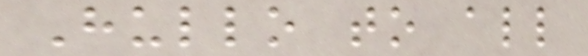Hullo to all
